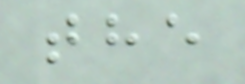the
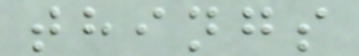things
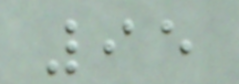95
